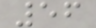56
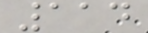114
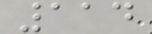114
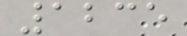1235
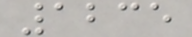1235
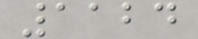1124
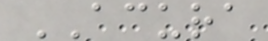ACURA
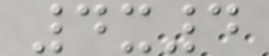4x4
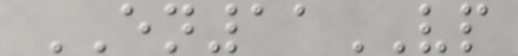EN11VP
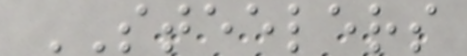STEELERS
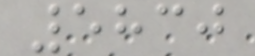5830
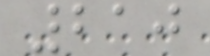210
